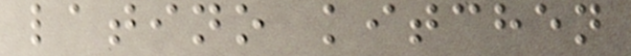latino kitchen
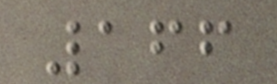166
